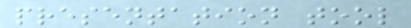presentation tool
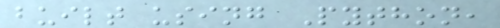built using Python,
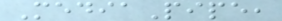MediaPipe,
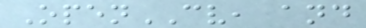OpenCV, and
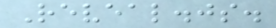Reveal.js.
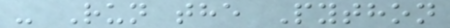- Run the Python
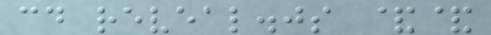cd reveal.js &&
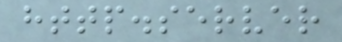http.server
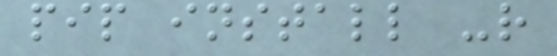pip install -r
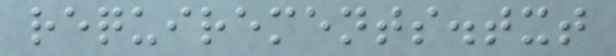requirements.txt
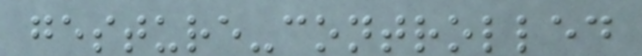gesture-controlled
